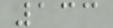133
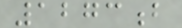1273b
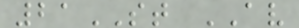21ST AV
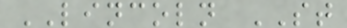LINCOLN ST
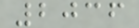2036
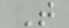T
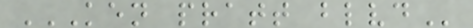KEN PRATT BLVD
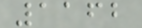1162
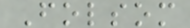Folsom
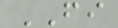FI
